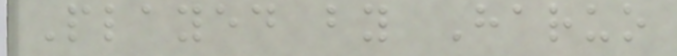Played by Haruo
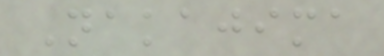Nakajima
